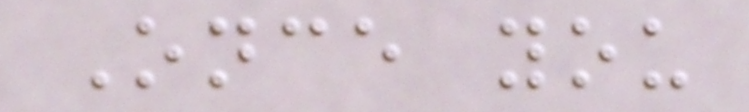Once you
